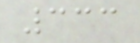333
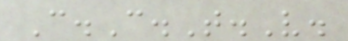C.C.T.V.
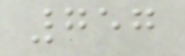757
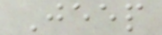Jeep
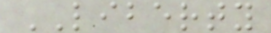LIBERTY
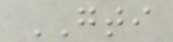GTI
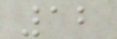12
